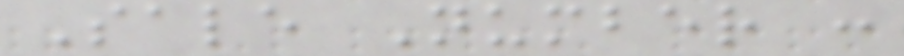Sale Number :
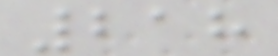218
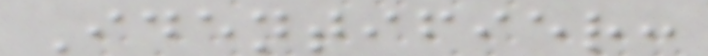Identifier:
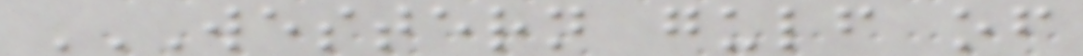WESTERN GULF OF
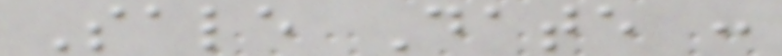Sale Date :
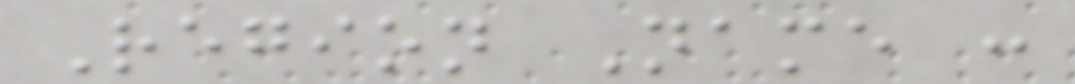Region Name :
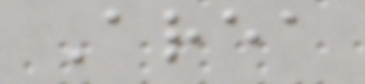Area
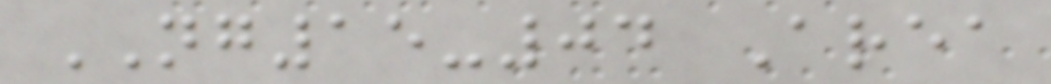NG15-04 Area
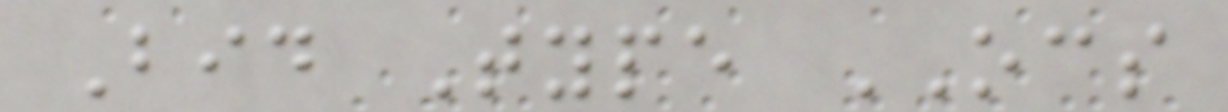Bid Type OCS
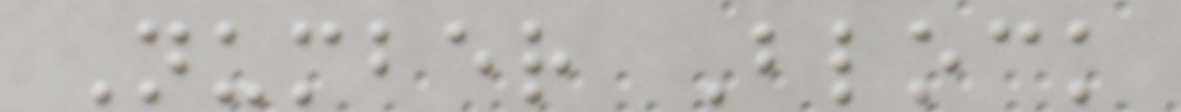Number Block
